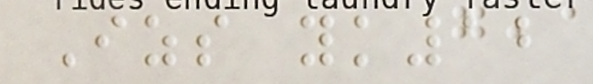Izs yk12
